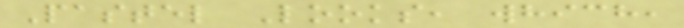Pastel Looks, which,
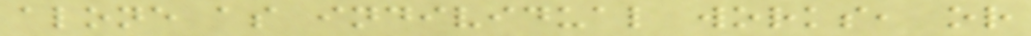alone as individual works, or
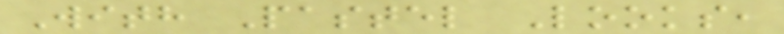With Pastel Looks,
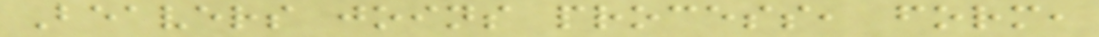Beavers joins process, form,
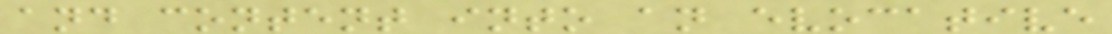and content into an evocative
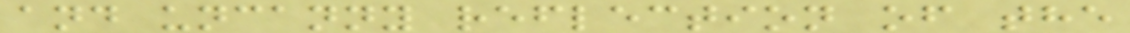and uncanny reflection of the
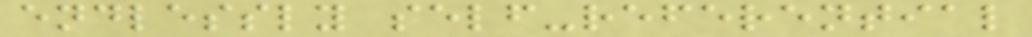endlessly self-referential
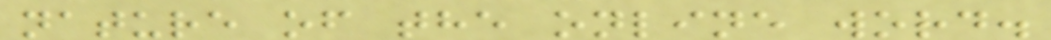nature of the online word.
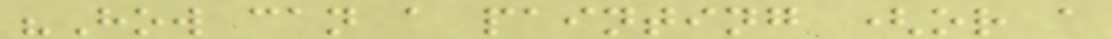"How can a painting (or a
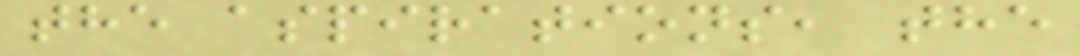the aspirations, the
